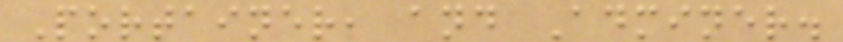Portainer, and Adminer.
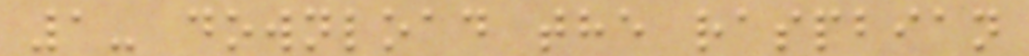1- download the raspbian
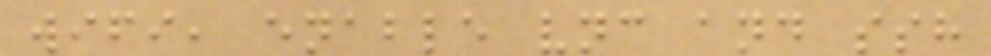wifi, enable vnc and ssh
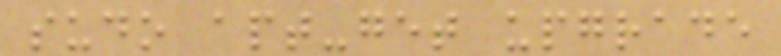sudo apt-get upgrade
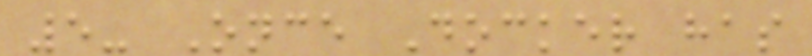5- Once Docker has
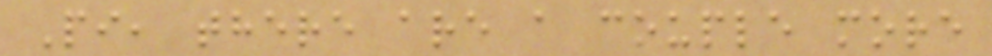Pi, there are a couple more
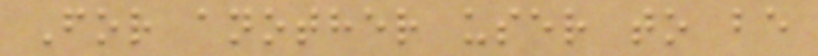For another user to be
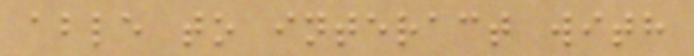able to interact with
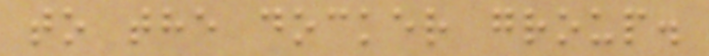to the docker group.
